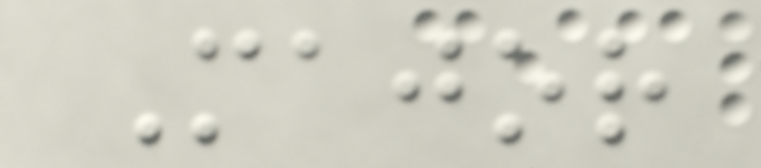Major
